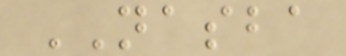NASBA
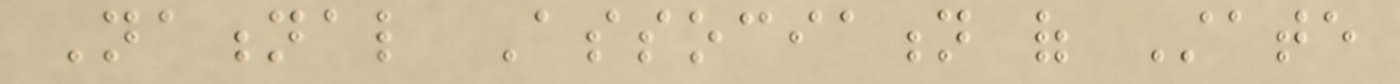National Association of State
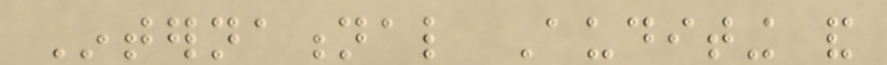International Auditing and
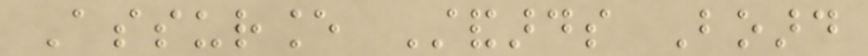Assurance Standards Board
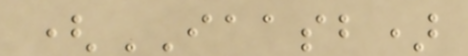(IAASB)
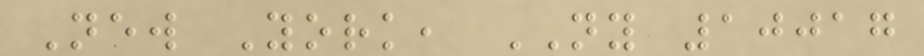New York, NY 10017
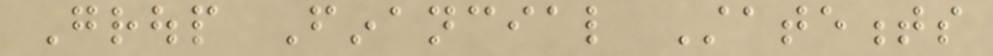Group Financial Statements
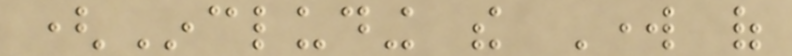(Including the Work of
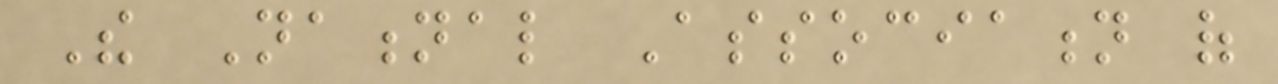The National Association of
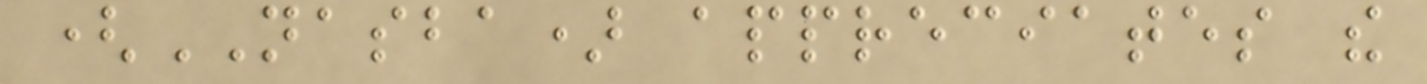(NASBA) appreciates the
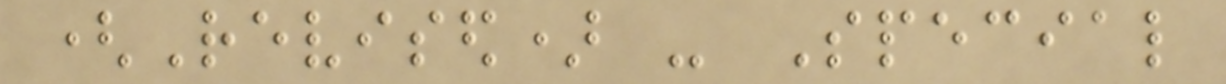(Revised) - Special
